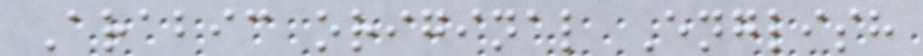Arabic original English
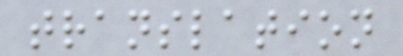translation
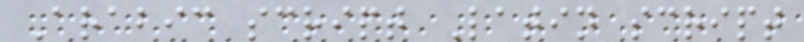Arabic script Latin script
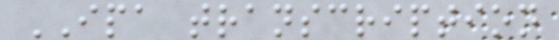IPA transcription
